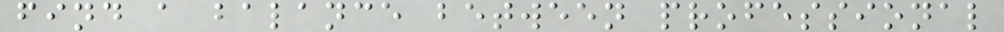find a balance between professional
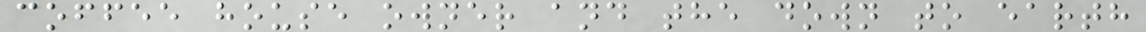coffee house owner and the down to earth
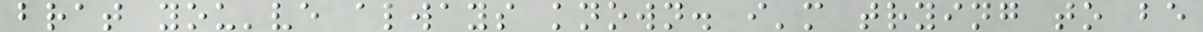brat you've always known. i'm trying to be
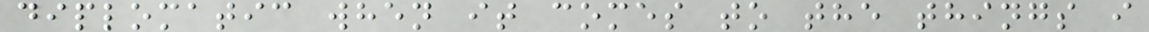diplomatic when it comes to the things i
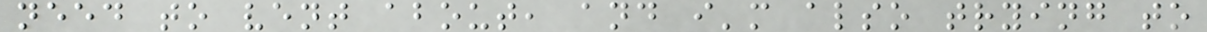need to vent about, and i'm also trying to
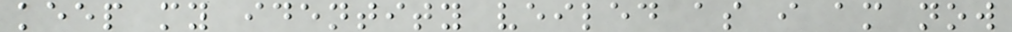keep my identity veiled as i am now
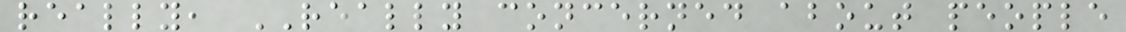really, REALLY concerned about people
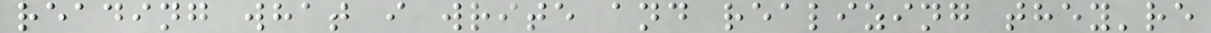reading what i write and realizing they're
